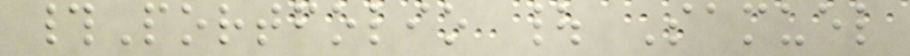#Portfolio | Samuel
